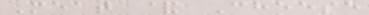Meat & Cheese
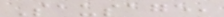Sausage,
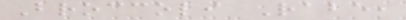Broccoli Rabe,
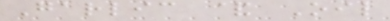Garlic & Oil
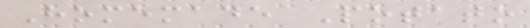Homemade Potato
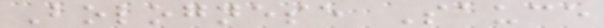Bolognese Sauce
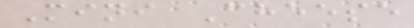Mini Cheese
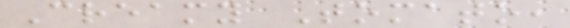Creamy Tomato,
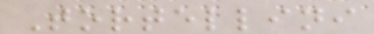Tortellini
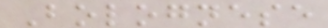Bolognese
